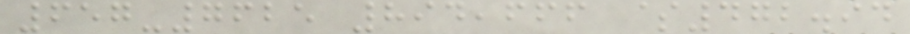657-7625 894,666 $472.94
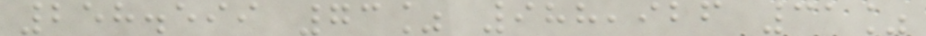258.599 73% 988,926 31%
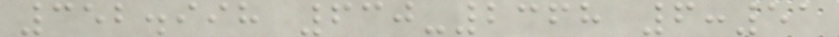352.998 630-2368 6:51
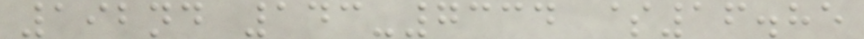192nd 143-7334 $16.85
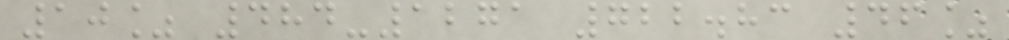10% 484-1271 722.83 46%
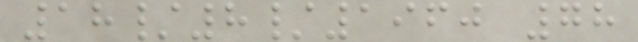18/8/1960 78
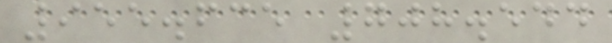955.635 708.544
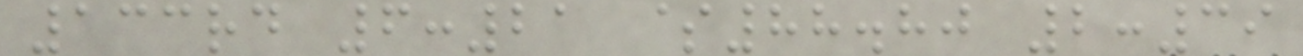133rd 6:21 $88.80 2:39
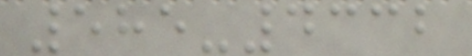585-4332
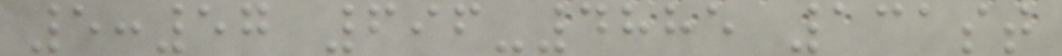5:57 696-4885 131st
